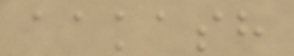aakash
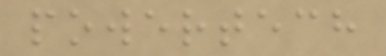powertech
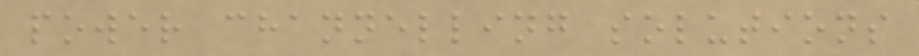power channelling solutions
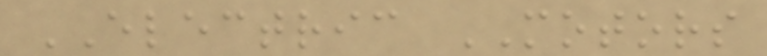ELECTRIC MOTORS
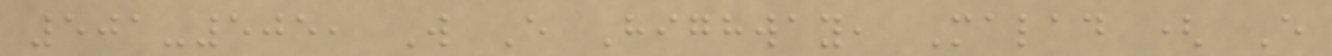501-505, W E Highway, Malad ( E
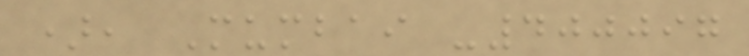), Mumbai -400097
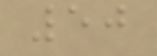50
